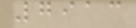7913
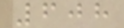608
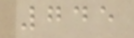745
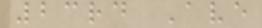23rd Ave
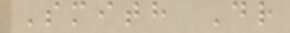Smith Dr
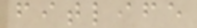fitlife
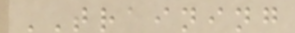TRAINING
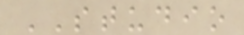STUDIO
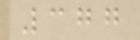377
